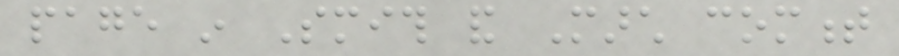page in Smith and March comment
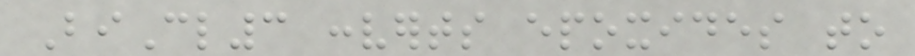BiCl3 converts epoxides to
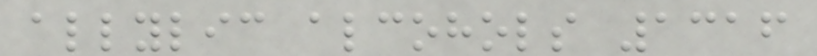allylic alcohols 1316
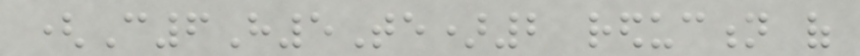(C6H5Te)2 reduction of
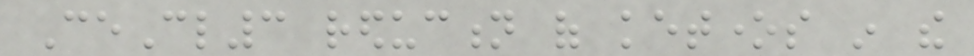CeCl3 reduction of ketones in the
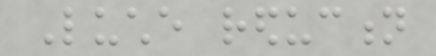Luche reduction
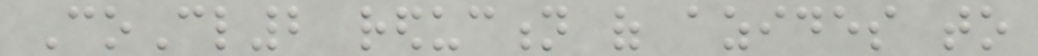CoCl2 reduction of azides to
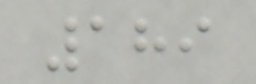189
